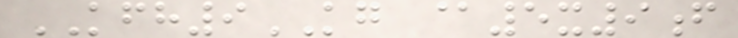KFH9KG @5x9f
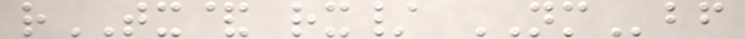rTX& rx/ NMbf
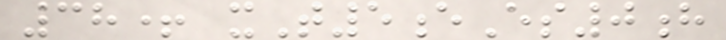38+ xT5eEs0h
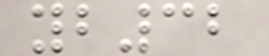yb32
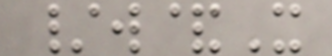/w&X
